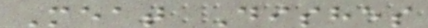Meat Dishes
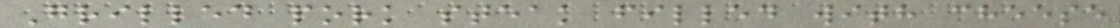Grilled pork steak filled with cheese
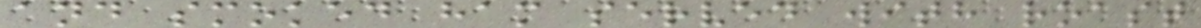and smoked ham served with roast
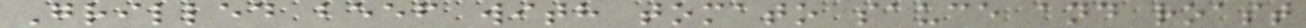Grilled beef with tomato sauce and roast
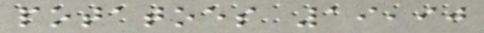potatoes 19,90
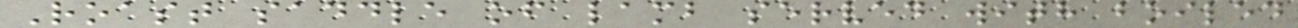Roast saddle of lamb served with boiled
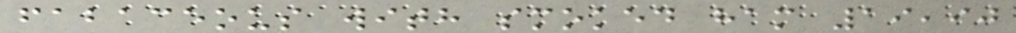fabaceous with smoked ham 19,90
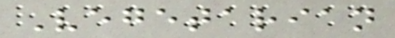Vegetarian
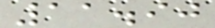11.90
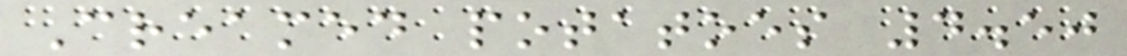Creamed potatoes 4.50
